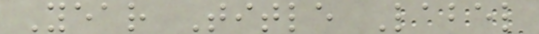Year Title Label
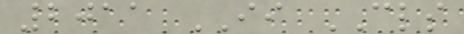2011 II CLS
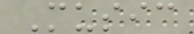Music
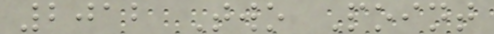2012 Two Point
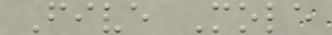Five Mole
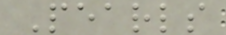Pearls
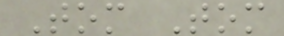Tom Tom
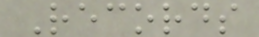Records
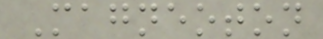Magneoton
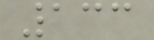133
